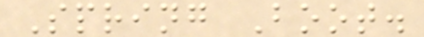Spring Boot.
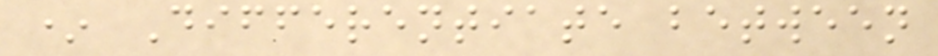* Differentiate between
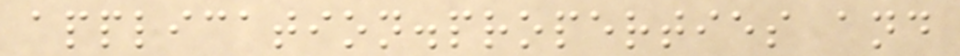application.properties and
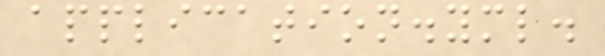application.yml.
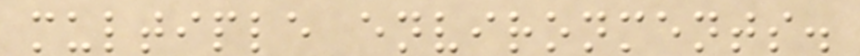multiple environments.
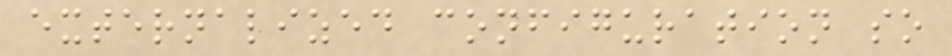externalized configuration so
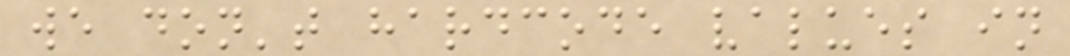we don't hardcode values in
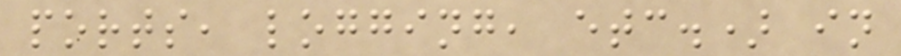ports, logging, etc.) in
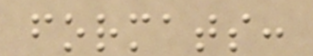formats:
